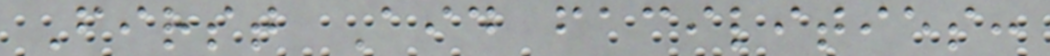First Aid facilities:
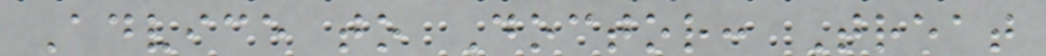Advice to Doctor: Treat
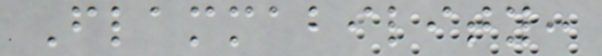Flammability:
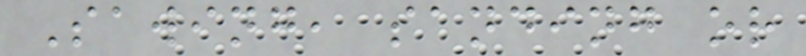Sawing, sanding or
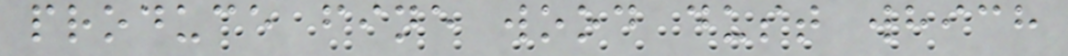produce fine wood dust which
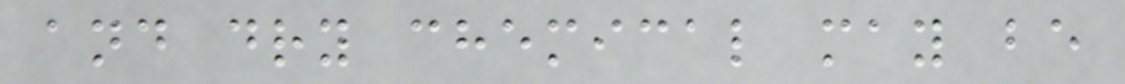and dry chemical may be
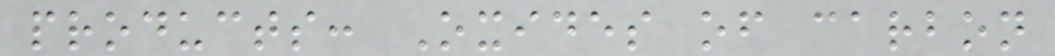products: Oxides of carbon
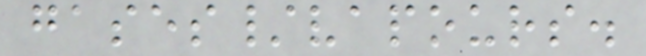gases/vapours.
